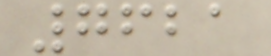7621
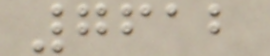7612
